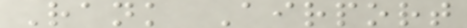Rank Airport
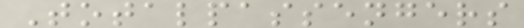Totalpassengers
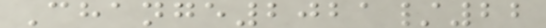Change2021/22
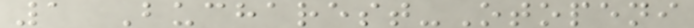1 Bucharest-Otopeni
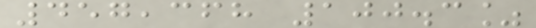457,368 100.3%
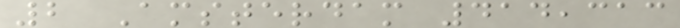2 Amsterdam 414,313
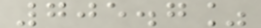705.7%
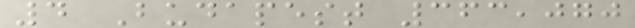4 Budapest 363,070
